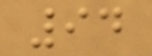94
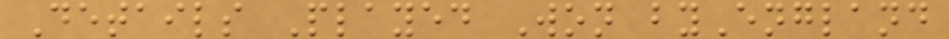Details Played Won byEngland
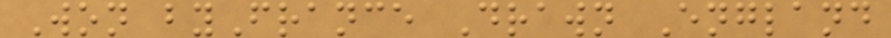Won byFrance Drawn England
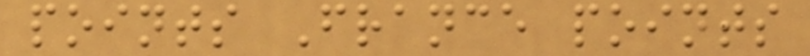points France points
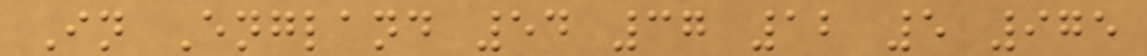In England 54 37 12 5 975
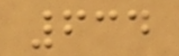634
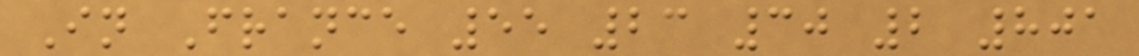In France 55 23 30 2 801
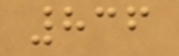836
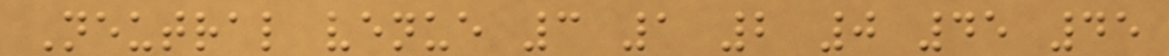Neutral venue 3 1 2 0 45 45
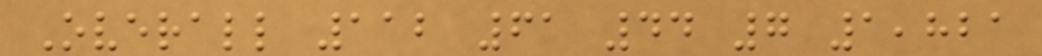Overall 112 61 44 7 1,821
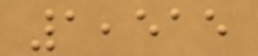1,515
